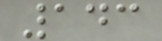143
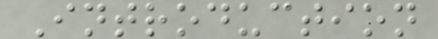Introduction
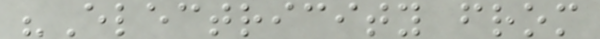"Electricity from
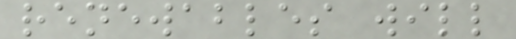renewables will
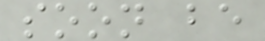soon be
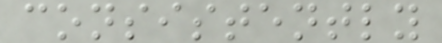consistently
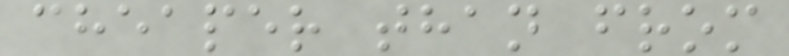cheaper than from
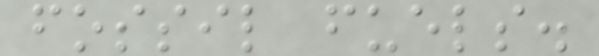fossil fuels.
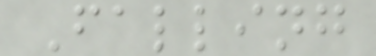Falling
